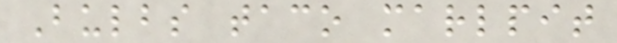Bulbs taco marlpit
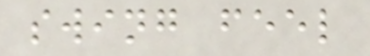swing feel
